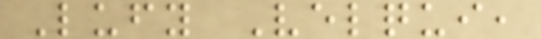Lufy Velqui,
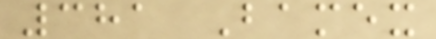381 Bamex
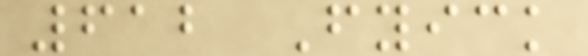612 Fyick
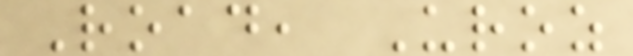Road, Uroz
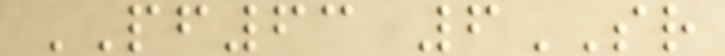PF63 6SR
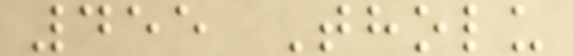455 Tholu
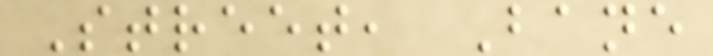Street, Bane
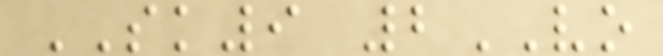SK9 2VO
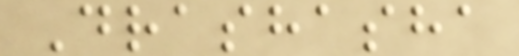Drashasha
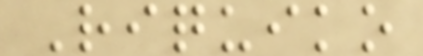Riquiko
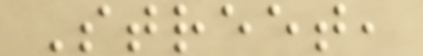Street,
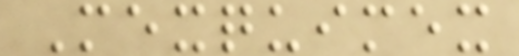Mexquimex
